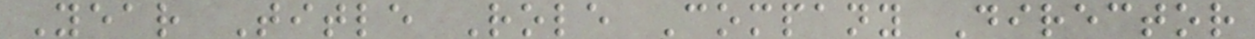Year Title Role Company Director
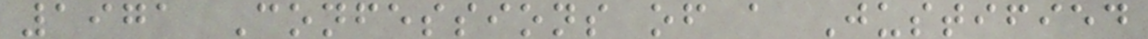1971 Confessions of a Justified
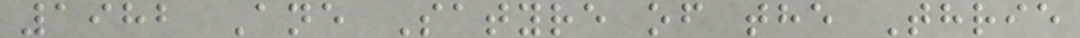1982 Ane Satyre of the Thrie
